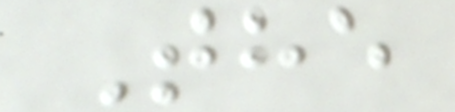The
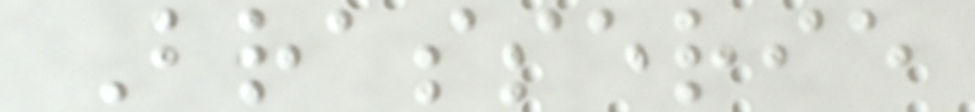Brasserie
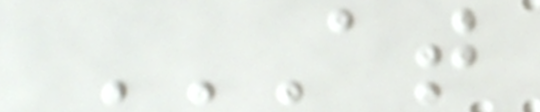AT
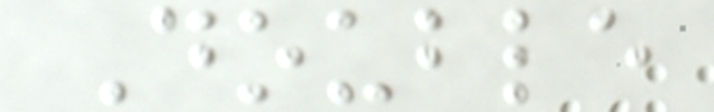Double
